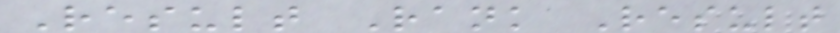Result Rank Result
